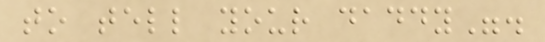to tell your daddy".
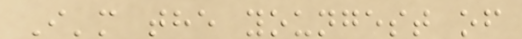I'm the youngest of
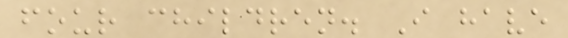four children. I have
